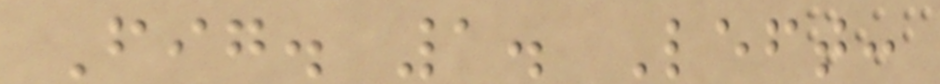Fig. 1. Left:
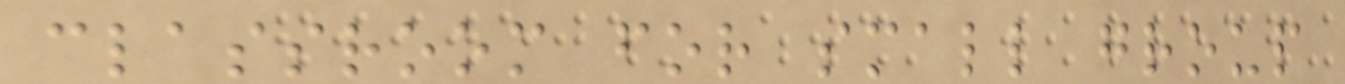classroom for small group
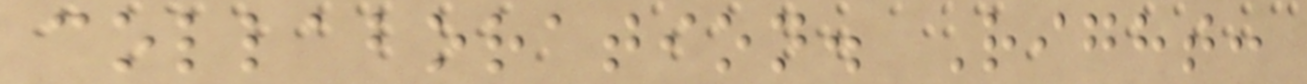collaboration. Right:
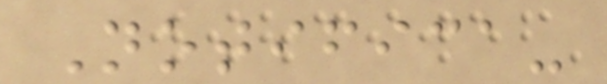Notifica-
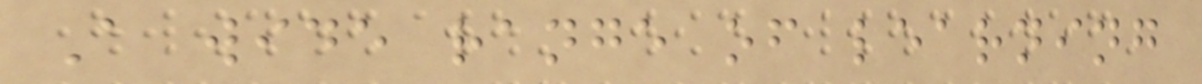A wide range of learning
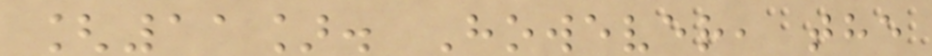[11]. However, the
